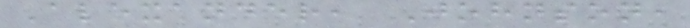Alexander, Johnson,
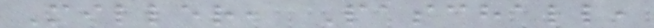Miller, Paschall,
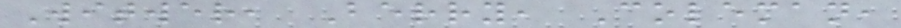Witwer, Berry, Coleman,
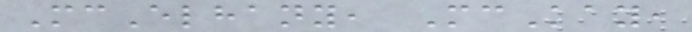McElhany, McKay,
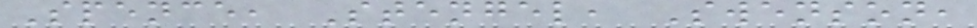Spence, Stengel, Swenson,
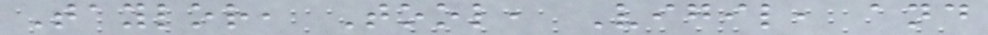Taylor, Tool, Vigil, and
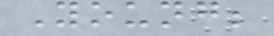Young;
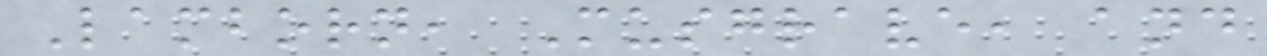Lamborn, Musgrave, and
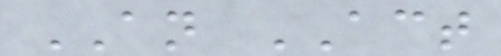AN ACT
